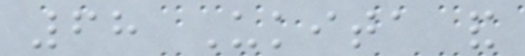68 Ukita and
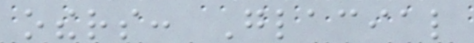others: Glacial
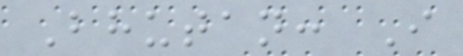Bhutan: I
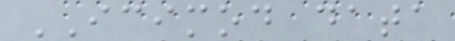ICIMOD data
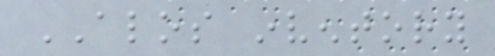ALOS inventory
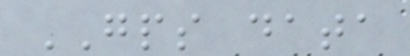GPS data
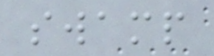swamp
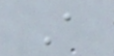A
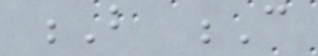B C
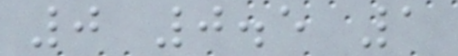0 0.5 1
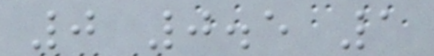0 0.5 1
